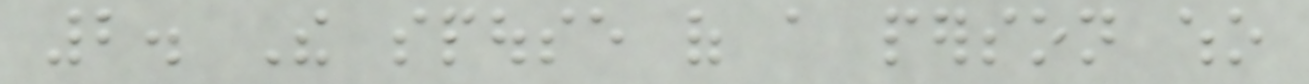2. The spouse of a person who
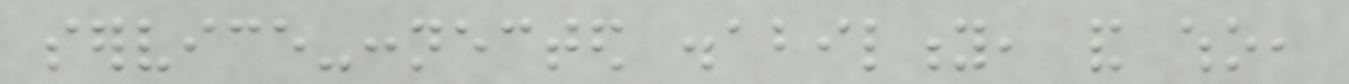service-connected disability, and who,
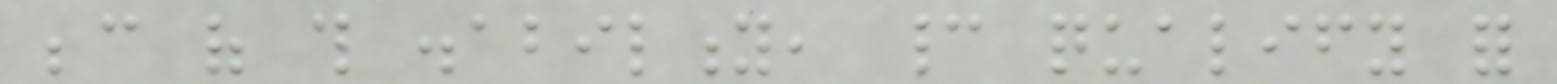because of this disability, cannot qualify for
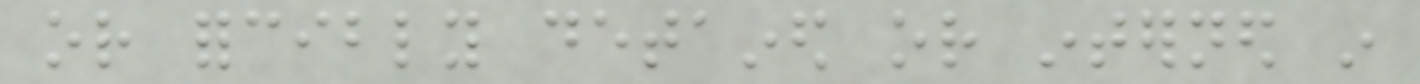or forcibly detained or interned in
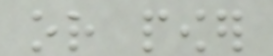or power
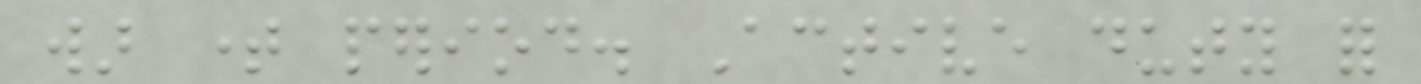war time period. Active duty for
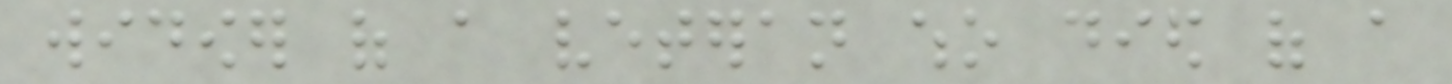widower of a veteran who died of a
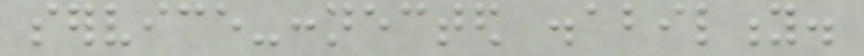service-connected disability.
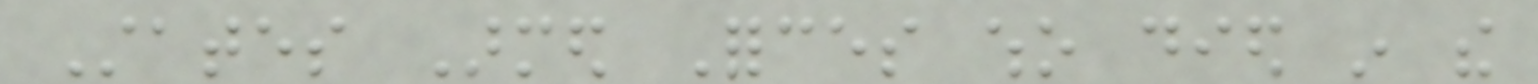States Armed Forces who died in the
